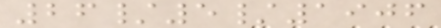26/5/1906
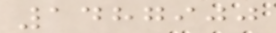1487900
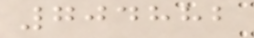704882
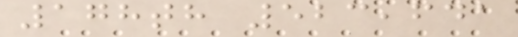178th 523,641
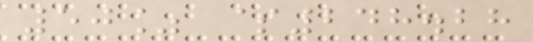50% $248.28
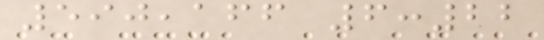590,166 6:22
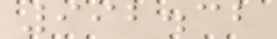992.32
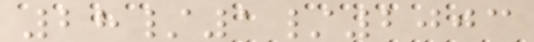28/1/2003
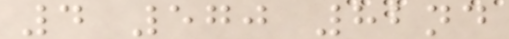4 570 82nd
